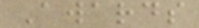Awards
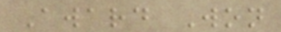Award Won
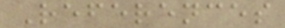References
